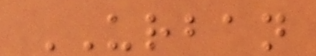URBAN
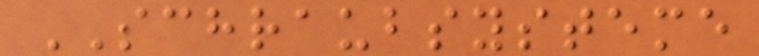SCHRAUBSYSTEME
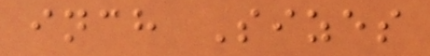inch Sizes
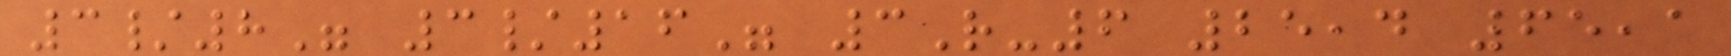3/8" 3/16" 3R-6 25,4 65,1
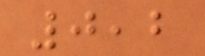0,2
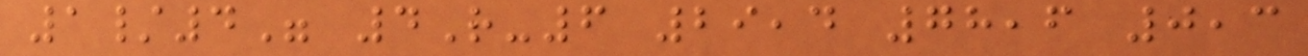1/4" 4R-6 29,4 78,6 0,3
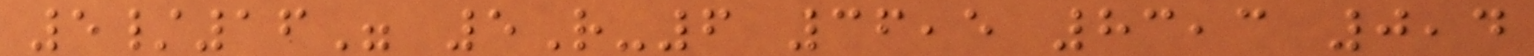5/16" 5R-6 36,5 83,3 0,4
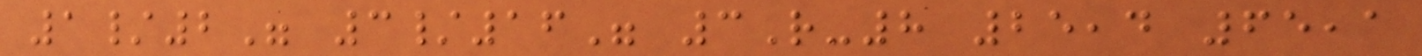1/2" 3/16" 3R-8 25,4 65,1
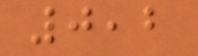0,2
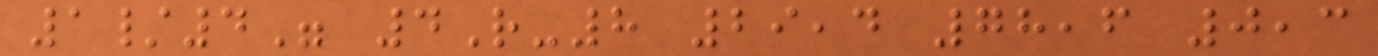1/4" 4R-8 29,4 78,6 0,3
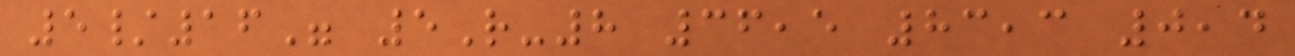5/16" 5R-8 36,5 83,3 0,4
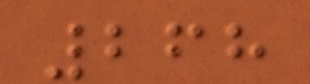268
